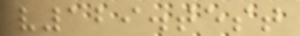v129.test
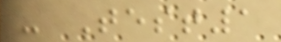- Test1
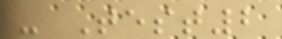- Test2
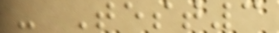- Test3
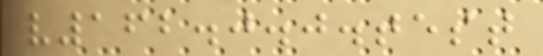v162.0.0.test
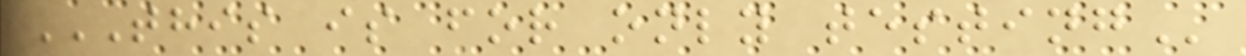THIS IS FOR ONLY TESTING
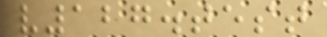v127.test
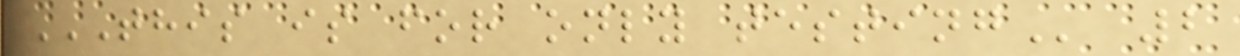THIS IS FOR ONLY TESTING 2
